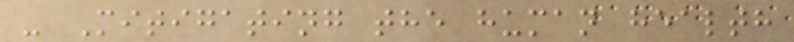- Mitigating the human health
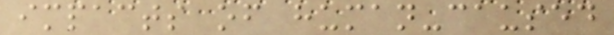impacts of human-caused
